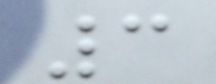3
